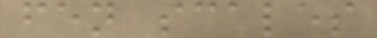fen scales
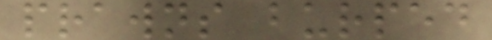prawns burped
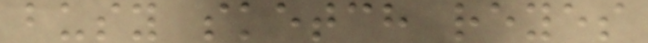busy sketch reyes
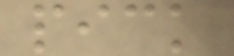pick
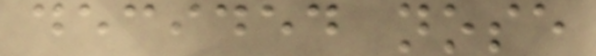decided nose
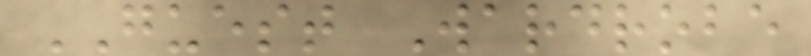GUEST Wardrobe
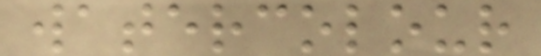watercolour
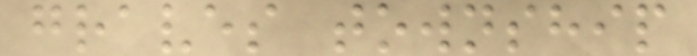graves township
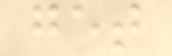get
